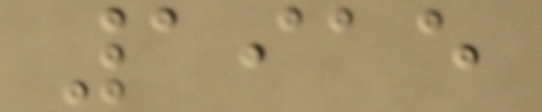1915
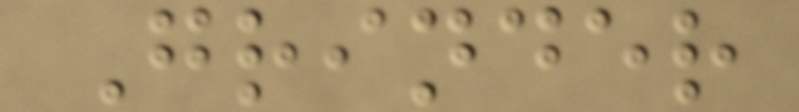Grinder
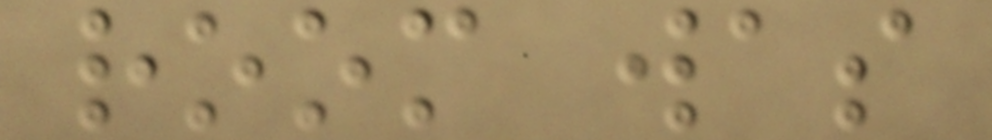room was
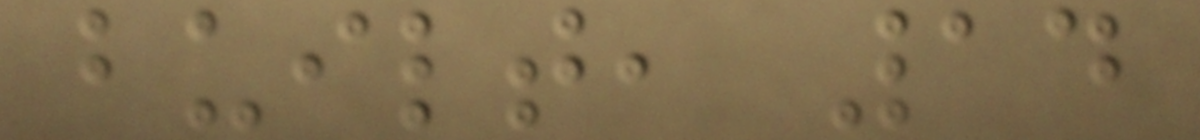built, 14
